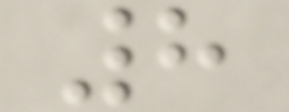8
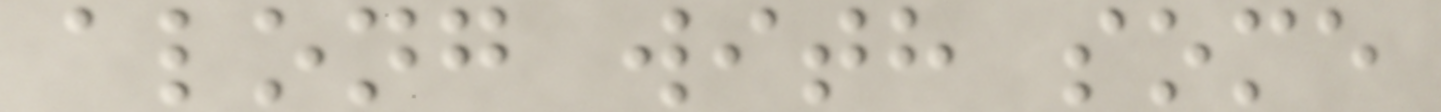along with some
